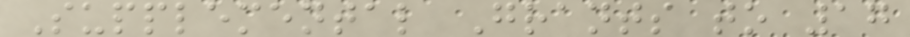Supplemental Grants to 17
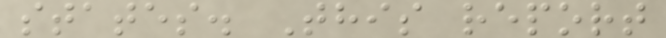states. This report
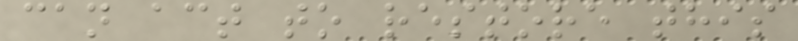can act to restore this
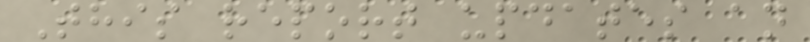This report updates an
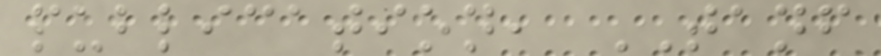publication, TANF
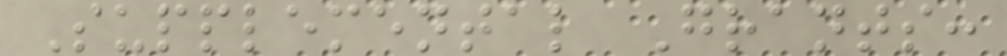Supplemental Grants:
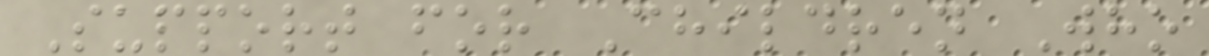Support for Children Who
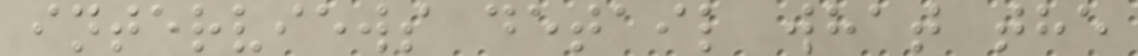interviews detail what the
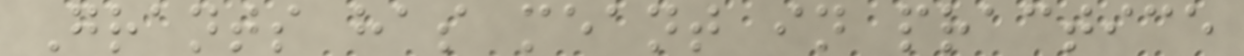Grants has meant in practice
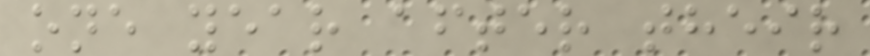one year after their
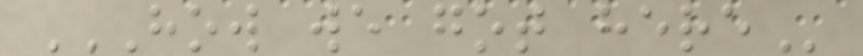HOW WE GOT HERE
